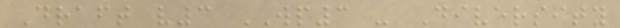Draft v3 WP3 - Diversity
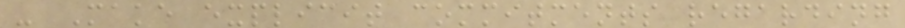- Make explicit commitments regarding
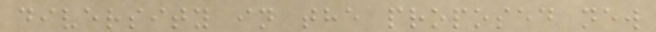diversity in the proposed new
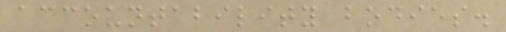accountability bodies.
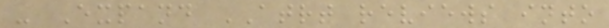- Expand ATRT reviews into
